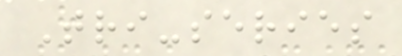Tri-series
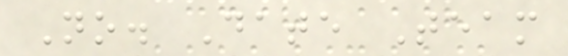No. Date Team
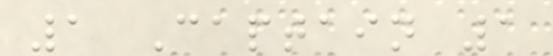1 Captain 1
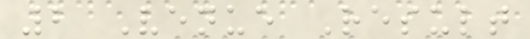2 Venue Result
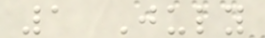1 July
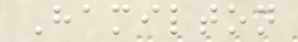Hamilton
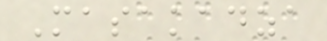Masakadza
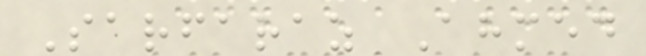Sarfaraz Ahmed
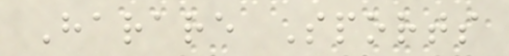Harare Sports
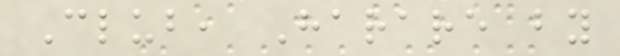Club, Harare by
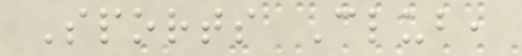Sports Club,
